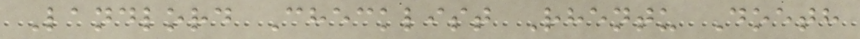Landlord Checklist Rhentu Doeth
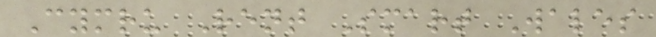Cymru Rent Smart Wales
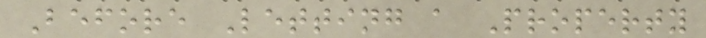Before Letting a Property
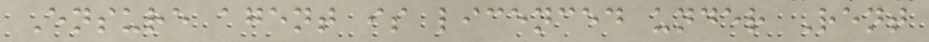Ensure agent is licenced under Rent
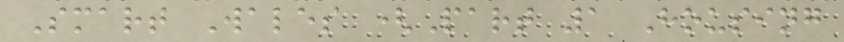Smart Wales (Part 1 Housing
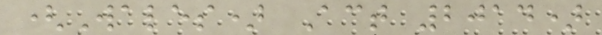(Wales) Act 2014)
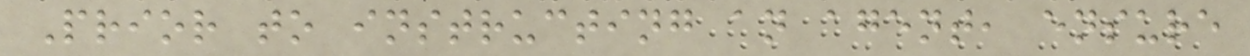Prior to instructing an agent, ensure
